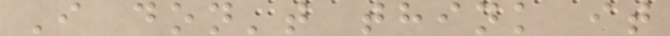I don't think it
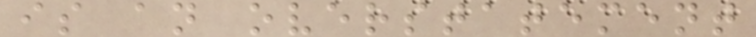is an overstatement
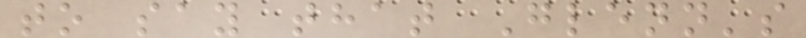to say that Glenn's
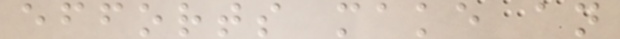efforts make an
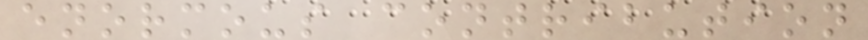enormous contribution
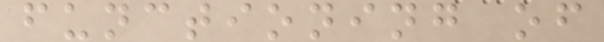functioning of
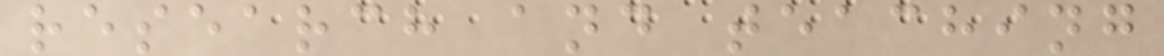research and teaching
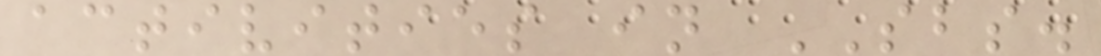activities in SBS.
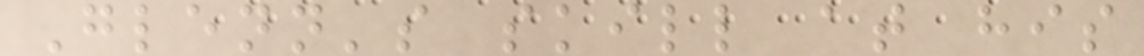Glenn's skill at his
